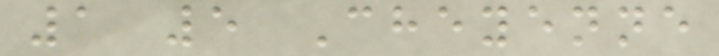1 5 Cheyenne
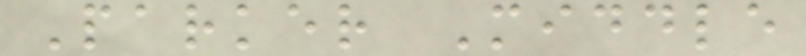Parker Middle
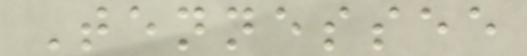Tennessee
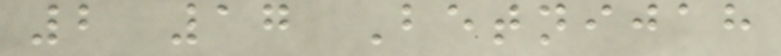2 17 Betnijah
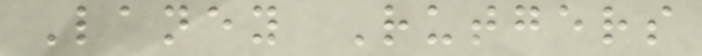Laney Rutgers
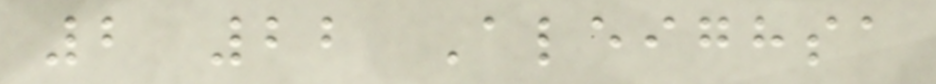2 22 Aleighsa
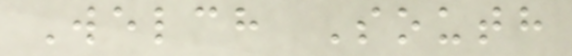Welch South
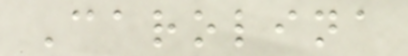Carolina
